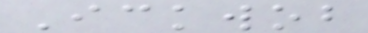Ickwob
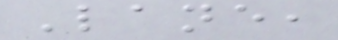Lane,
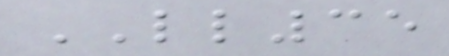LL35
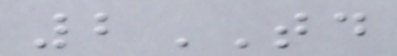2TD
